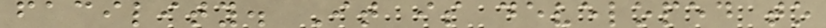facility. It is developed to
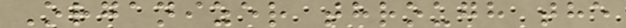Organizer through the
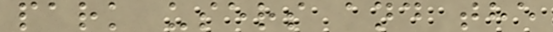park users and the
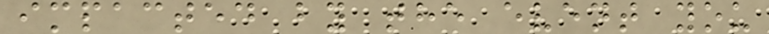impacted by the event you
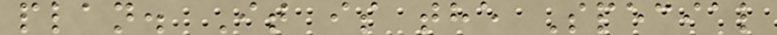plan. It is the Special
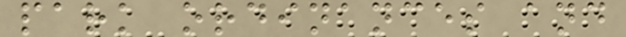park ordinances and
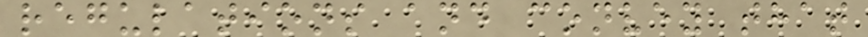regulations and convey that
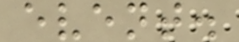event.
